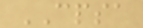CPSA
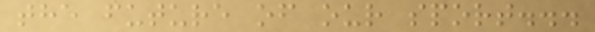the future of our sport...
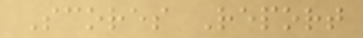Scores Report
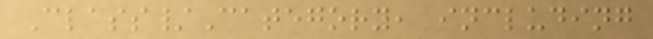Class/Category, including
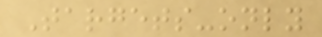Targets-only
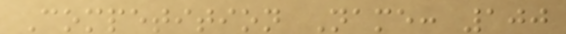Competition Name: 100
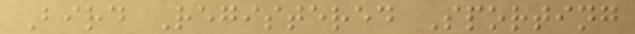Bird Registered Sporting
